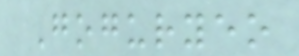Goguryeo
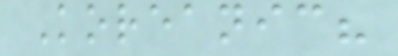Koreanic?
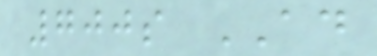700s AD
